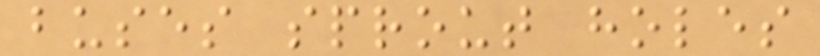buses sprout holes
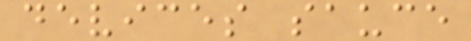devices sauce
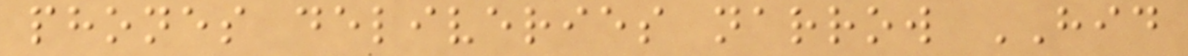phones deliveries narrow HID
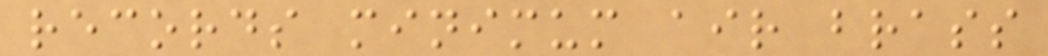records minimum air brass
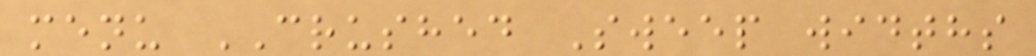menu CRUSHED Sweep widths
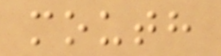mouth
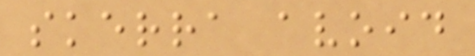skerra avoid
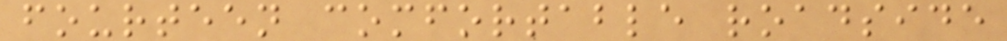fourteen comfortable roadside
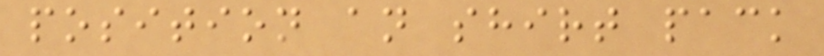position an shirt pack
